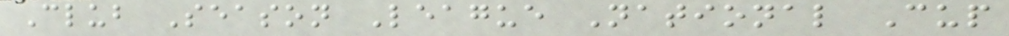Club Season League National Cup
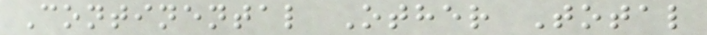Continental Other Total
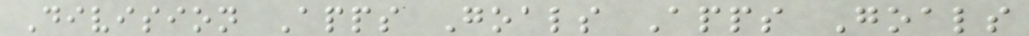Division Apps Goals Apps Goals
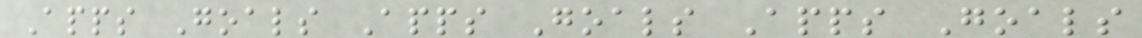Apps Goals Apps Goals Apps Goals
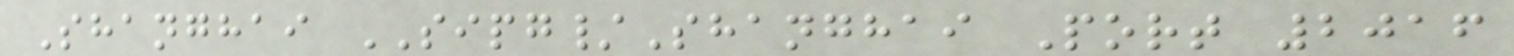Shanghai SIPG/Shanghai Port 2016
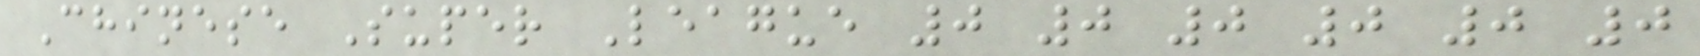Chinese Super League 0 0 0 0 0 0
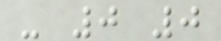- 0 0
